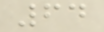64
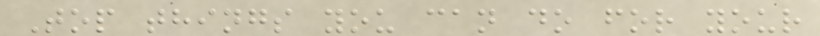Top things you can do for your
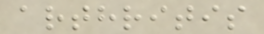arthritis
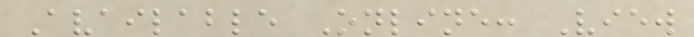Available Online: View
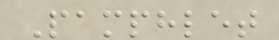Pamphlet
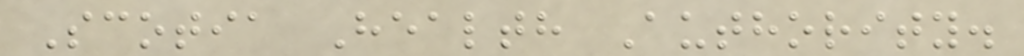Scotia Health Authority.
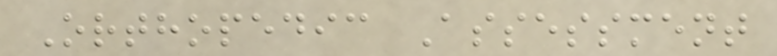Orthopedic Assessment
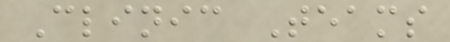Clinic Teams
